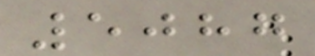5087
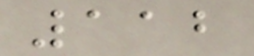112
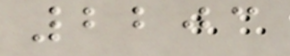2203
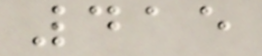415
